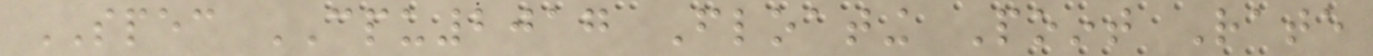SPEC CPU2017 Floating Point Rate
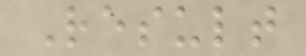Result
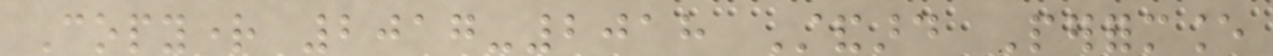Copyright 2017-2018 Standard Performance
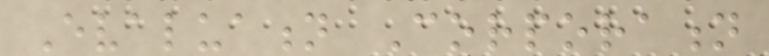Evaluation Corporation
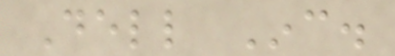Dell Inc.
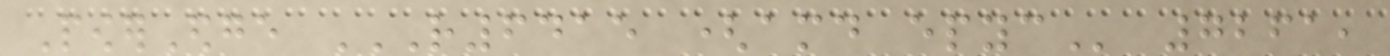PowerEdge R6415 (AMD EPYC 7261,
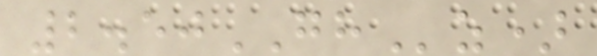2.50GHz)
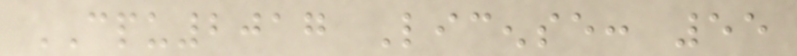CPU2017 License: 55
